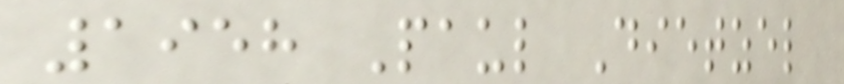1958 Paul Dietzel
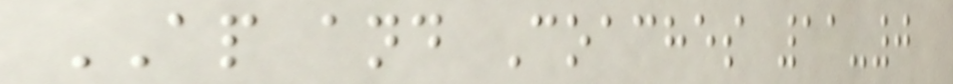AP and Coaches 11-0
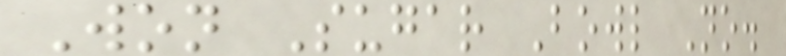Won Sugar Bowl No.
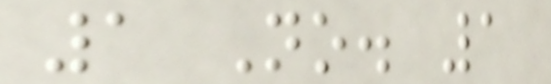1 No. 1
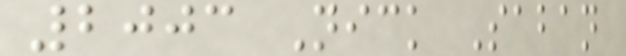2003 Nick Saban
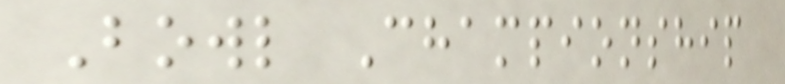Bowl Championship
